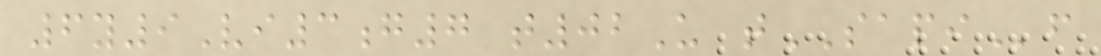6y9Vi3g7 t02U tSAPIf
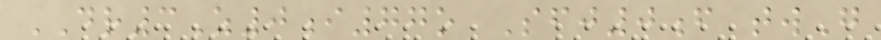DR3Z0i77o Sfj0f twG
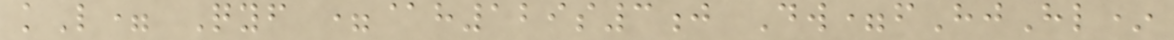kL= Qyf =@h129s3j Dw=fHjHl*
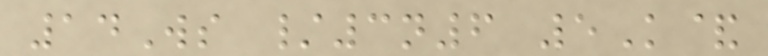14Ws /3n6 5K&
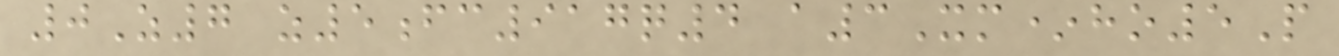0Z7 z5fc917q4 a3Xm*ho5P
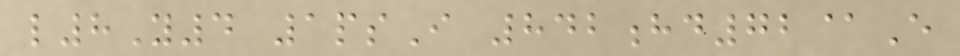l8Y4 1psI 842hd72@E
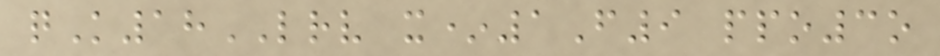qK18LRV x*1F9 ppo3o
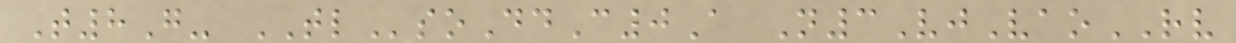T8G- TLsoDdC0A N3VjVaoRV
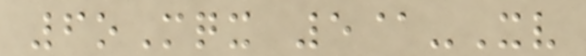6oMqx 5@-Xv
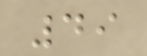49
